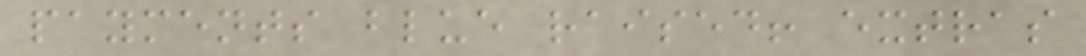payments blue raised! extras
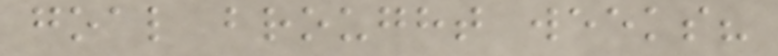goal brought weeks?
